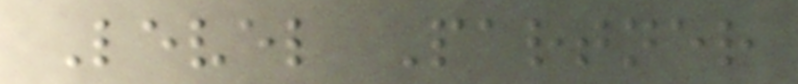Level Partner
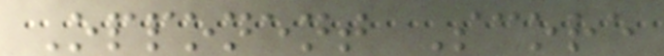Opponent Score
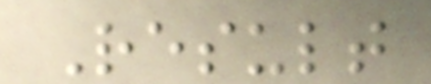Result
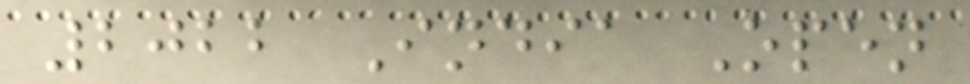2022 India Open
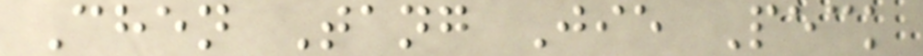Chen Tang Jie Peck
